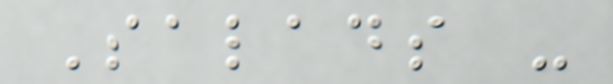Salads -
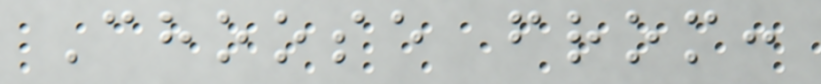Choose from:
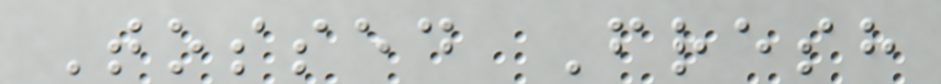Tossed Fresh
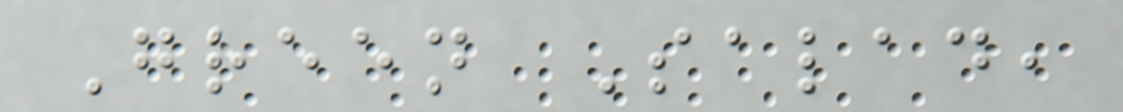Green Salad,
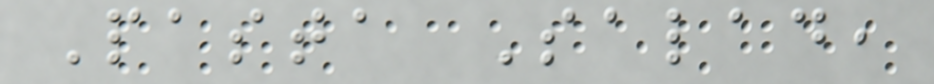Pasta Salad,
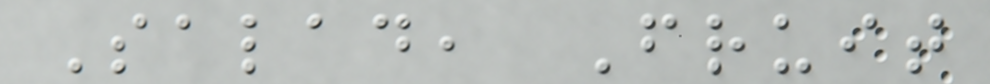Salad, Fruit
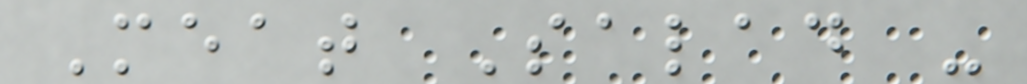Meat Salad -
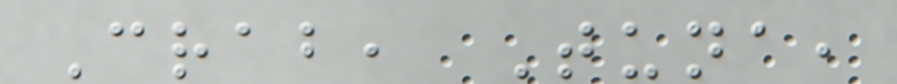Crab, Tuna,
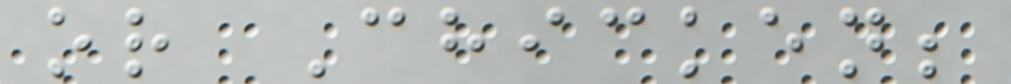or Chicken;
